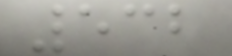532
